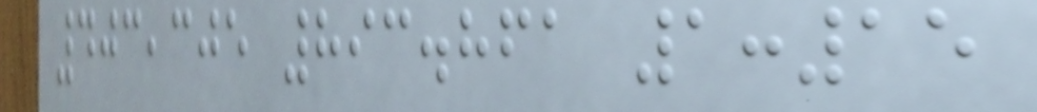403,305 893.861 1:15
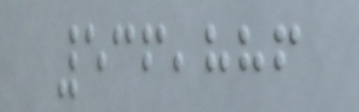536,886
